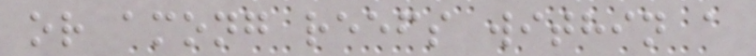or among reefs within a
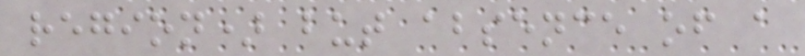region) but absence of a
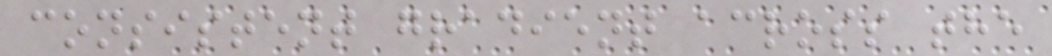consistent gradient across the
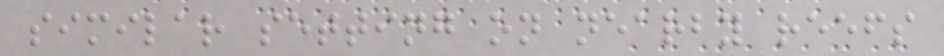similar setting on nearby reefs
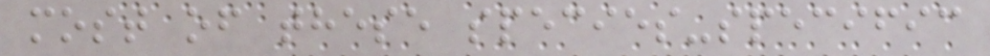most of these species-specific
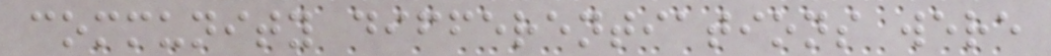community differentiations were
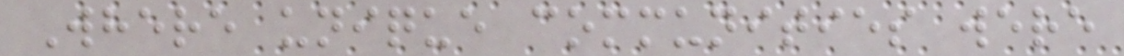Where unique communities were
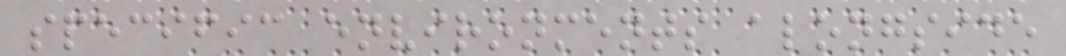specific environments alongside
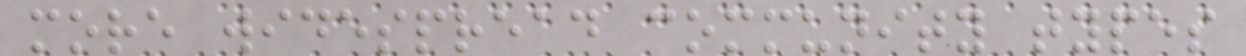more widespread community types
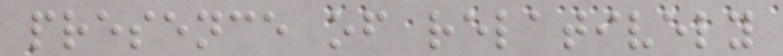presence of relatively
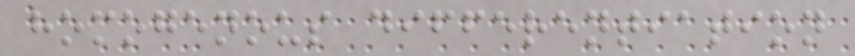homogenous differentiation
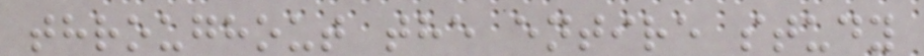throughout the entire study
